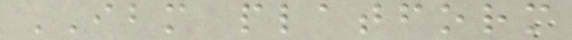IBM platform
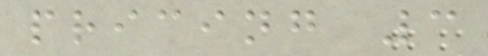pricing 3
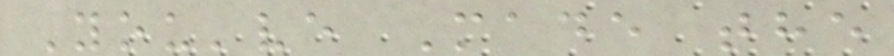You've Made the
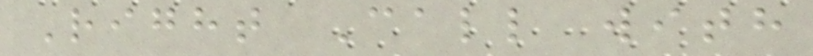Right Call with
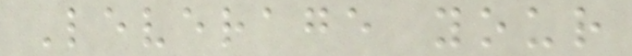Leverage your
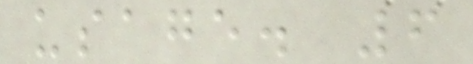usage. 6
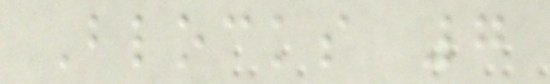Blocks 7
